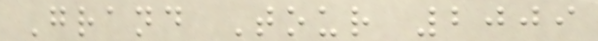Grand Tour 2009
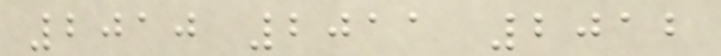2010 2011 2012
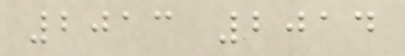2013 2014
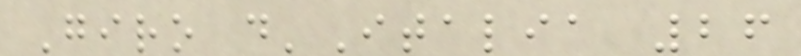Giro d'Italia 26
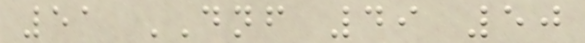51 DNF 49 50
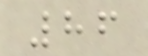86
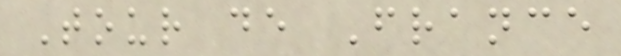Tour de France
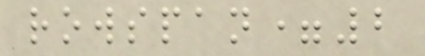rowspan=2
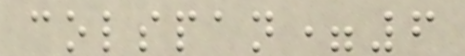colspan=6
